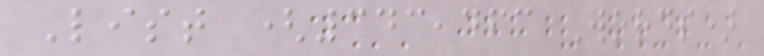List (343,463 Words)
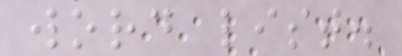word list.
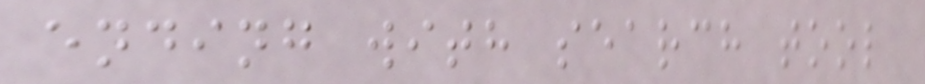ending with search tool
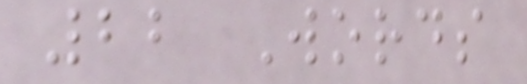22 Words
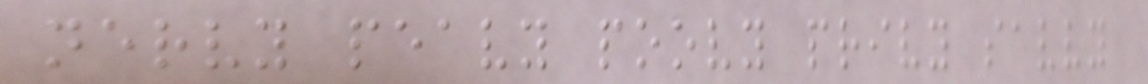nervy peavy poovy privy savvy
